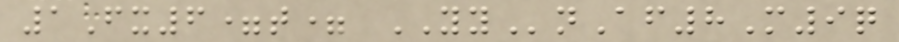1Fx6=t= YYnAf8M9q
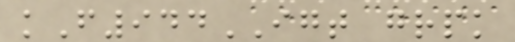kF944IGT grpk
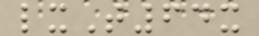lxT64x
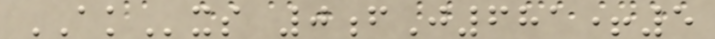AKxs 0fJ681+5
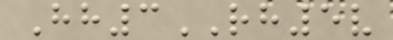Hh3RH5v
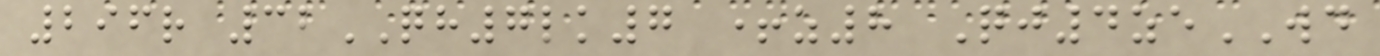296r 32QH7lk7 +z8 Qj4zeWD
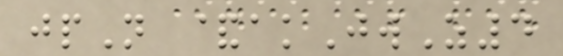jpN &akJwZ4
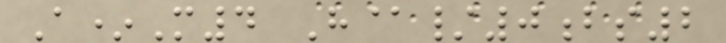A*M4 H@/0bs2
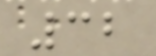32
